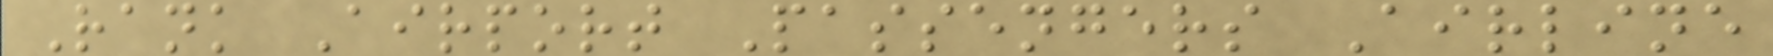Rank Airport Passengers Airline
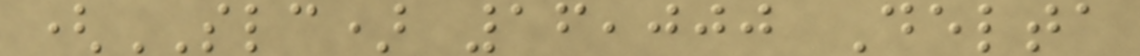(SLC) 16,000 Delta
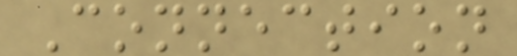Connection
